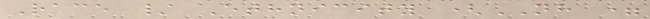Race / Ethnicity (NH =
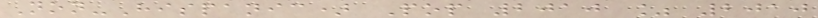Non-Hispanic) Pop 2010 % 2010
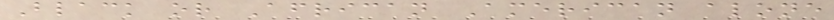Black or African American alone
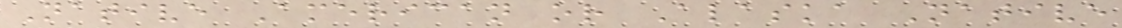Native American or Alaska Native
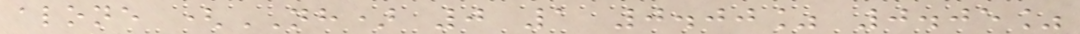alone (NH) 0 1 0.00% 0.05%
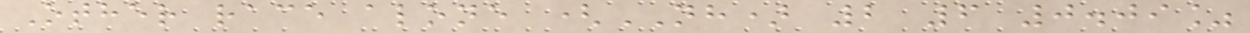Other race alone (NH) 2 6 0.09%
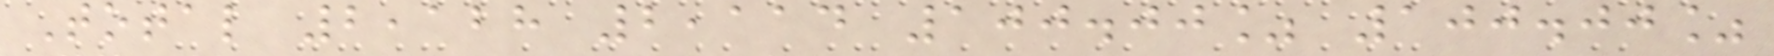Total 2,128 2,114 100.00% 100.00%
